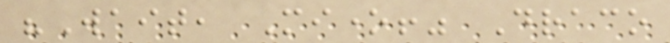"Wait, Mione!" Draco
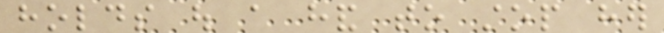holds out a hand to stop her
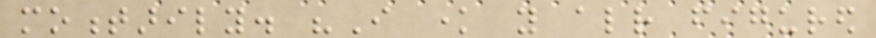momentarily. "I know you already figured
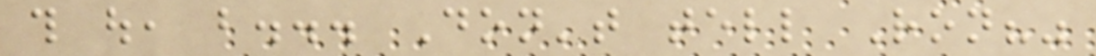this out, but... Don't tell Ron?"
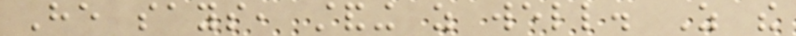He says, standing as well. As the
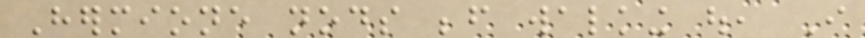Hermione nods before walking out, I
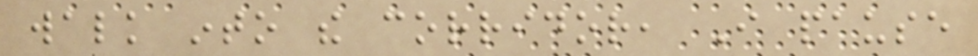walk into the corridor, I pause
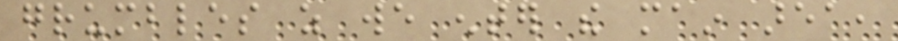grumbles as we enter the main area,
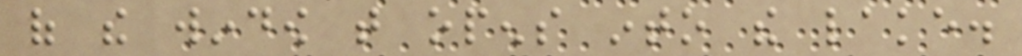of the window that opens into the lake.
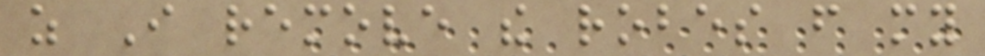as I remove the robes from my
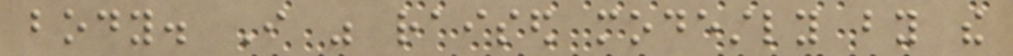body. I was raised modestly by the
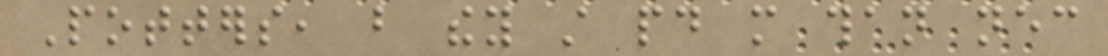Potters, but they still paid more than necessary
